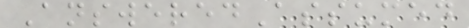AnsweredAssumed
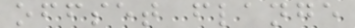offset flange
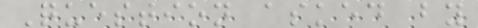Question asked by
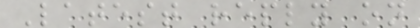Latest reply on
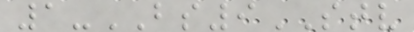1-BS9STV
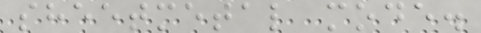sheetmetal mode.
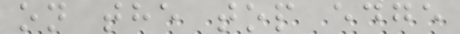on the top edge
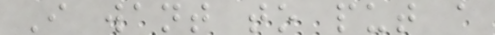I want to put a
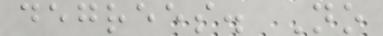degrees. No
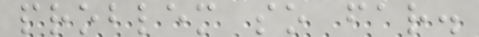problem so far.
